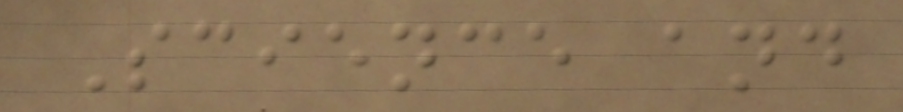Science and
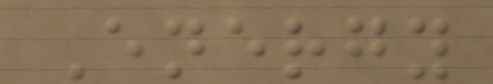Energy
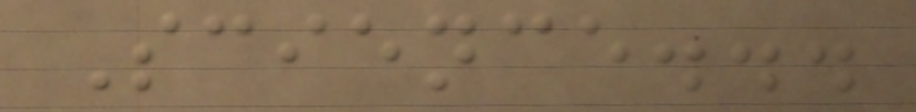Science...
